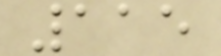115
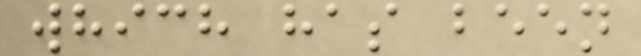which has been
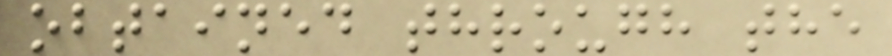obtained through the
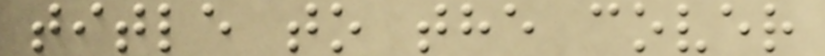title to the cover
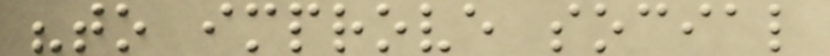"to improve social
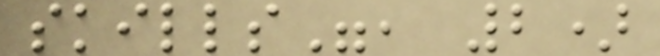skills", 2)
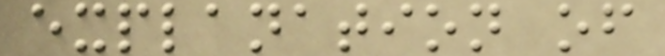explanation of
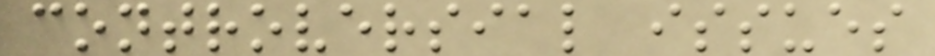controversial issues
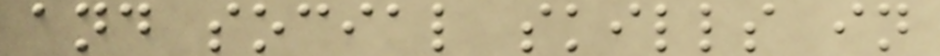and social skills in
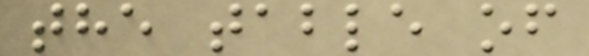the table of
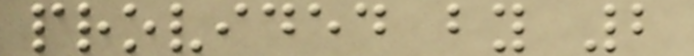provided by 2
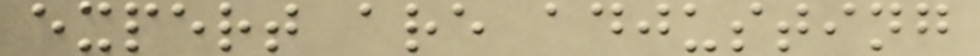expert are adjusting
